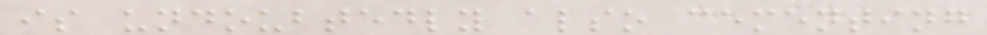is undoubtedly also cementing
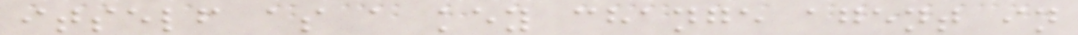itself as a key change agent in
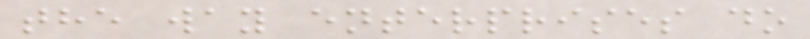the way enterprises do
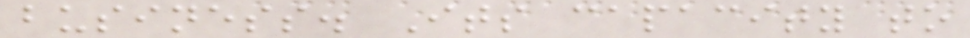business. Its capacity to
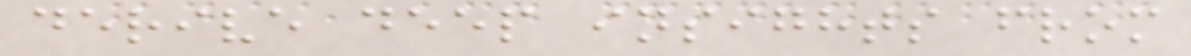derive deep insights from
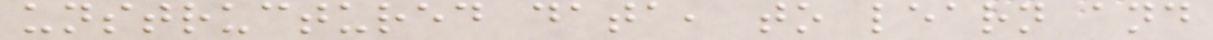unstructured data, to learn and
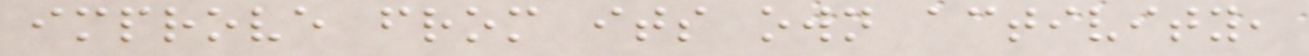improve from its own activity,
